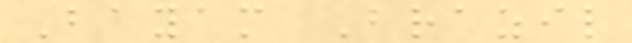Bayam Brazil
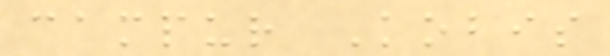campur Kobis
